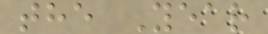the Year
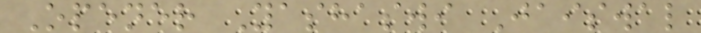Opener Yashaswi Jaiswal
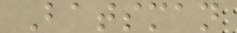Batsman
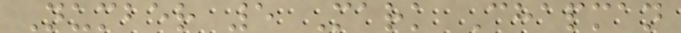Number 5 Mark Chapman
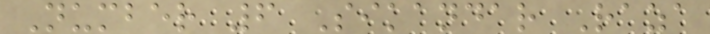Number 6 Sikandar Raza
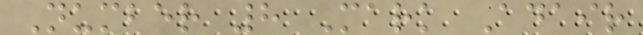Number 8 Mark Adair
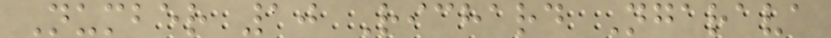Number 10 Richard Ngarava
